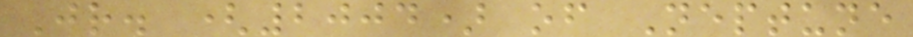Jr. (2004) of Neptune
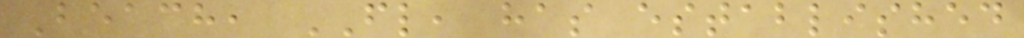Beach, FL, has established
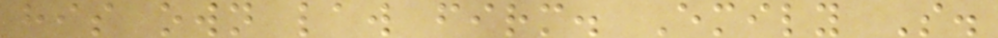his own law firm. Emily S.
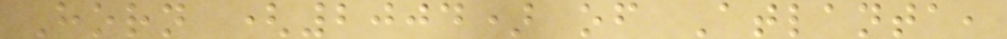Horn (2004) of Atlanta,
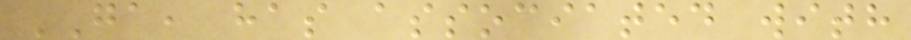GA, has associated with
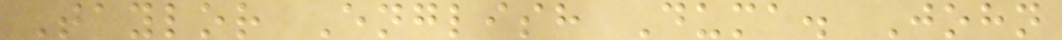Taylor English Duma. John
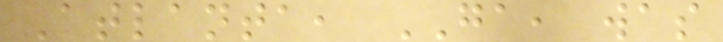Atlanta, GA, was
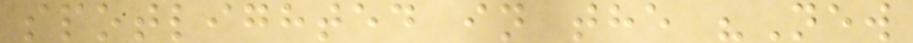spotlighted in the "New
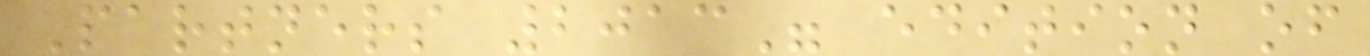Partners 2013" edition of
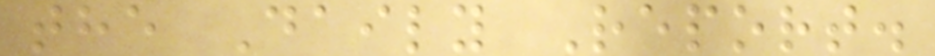the Daily Report.
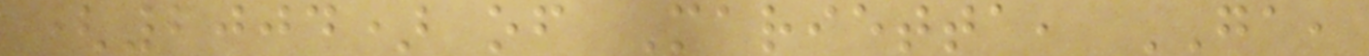(2004) of Marietta, GA,
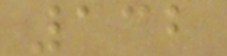132
